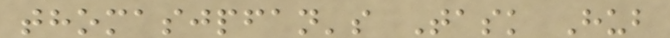thomasjpfan's Task Hub
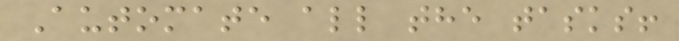Automate all the tasks!
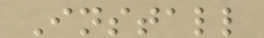Install
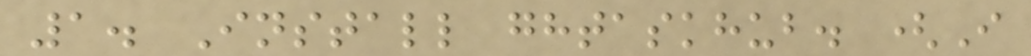1. Install ghtaskhub. (I
